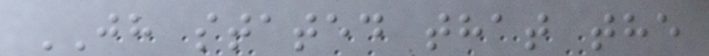JH stated that the
